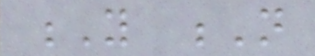Y N
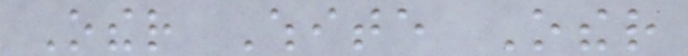Other White Other
